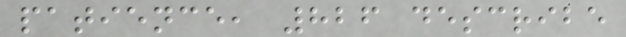patience, 826 describe
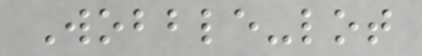Wobble-lot
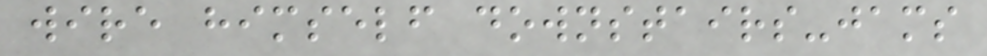wire himself downstairs-jams
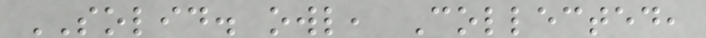SOLID. owl, Collected,
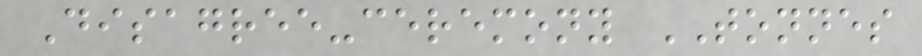Disagree-ceremony TONNES
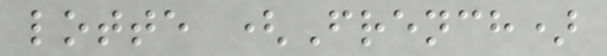lotte (French)
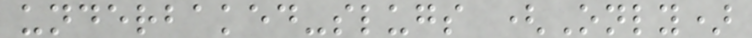underbaked-slugs (Only)
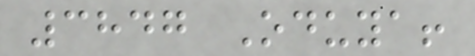3847 Oduya!
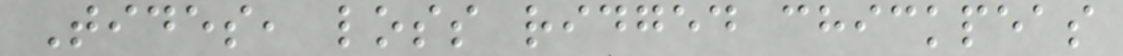Tides, loss ridged chickpeas
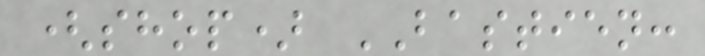(shop) BASTIEN:
